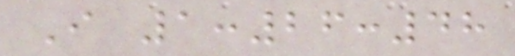I 1:26:48
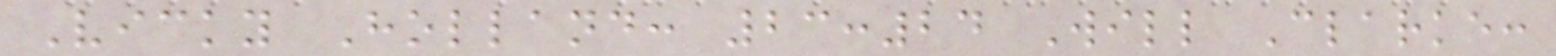Vicky Holland: 23:24 Will Clarke:
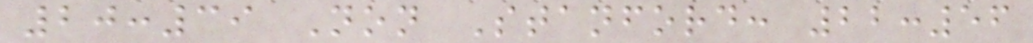20:39 Non Stanford: 22:56
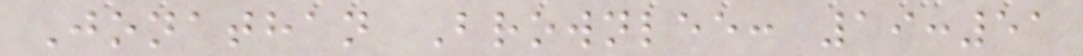Jonathan Brownlee: 19:51
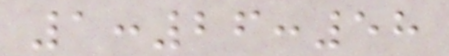1:26:58
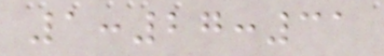1:27:31
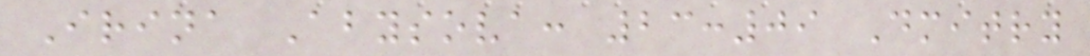Irina Abysova: 23:09 Dmitry
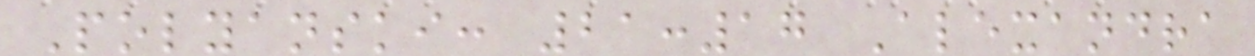Polyanski: 21:17 Alexandra
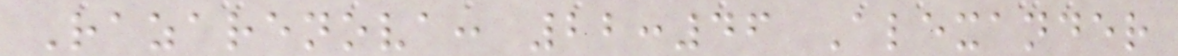Razarenova: 22:46 Alexander
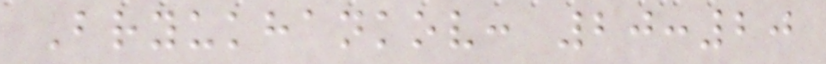Bryukhankov: 20:20
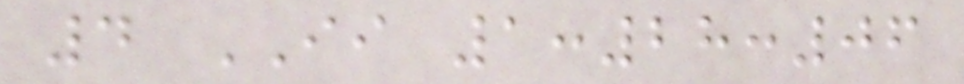4 II 1:28:06
